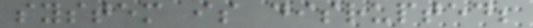system is disrupted;
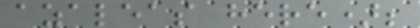azaleas here);
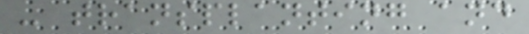- transplanting and
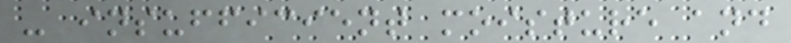- insufficient moisture and
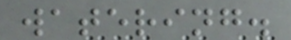watering.
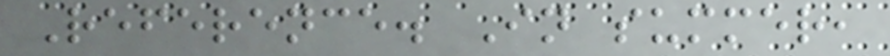Reference. In summer,
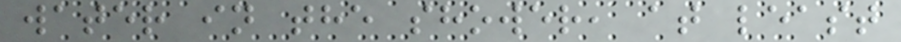water in the shower, at least
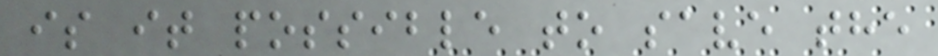is it possible to save the
